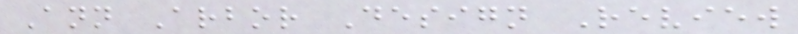Ann Arbor Design Review
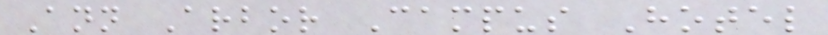Ann Arbor Campus Hotel
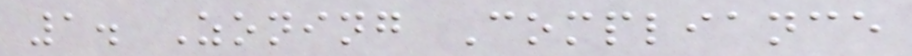1. Zoning Compliance
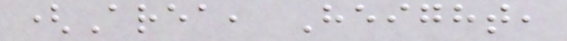(Area, Height,
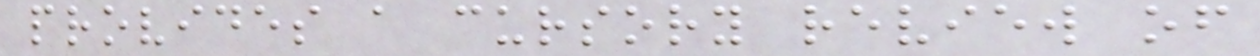provides a cursory review of
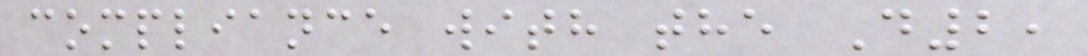compliance with the D2,
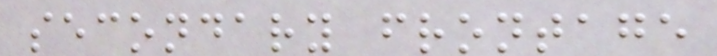secondary frontage
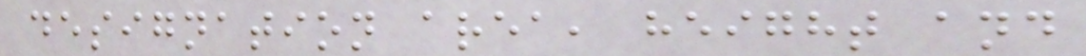designation area, height and
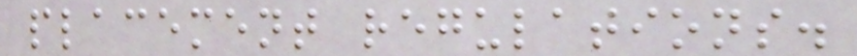placement regulations.
